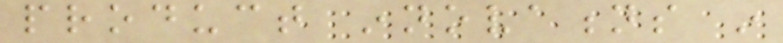product innovations in
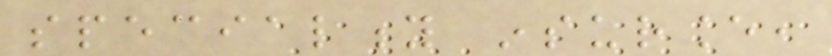speciality insurance,
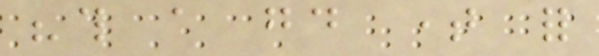"this a good time for
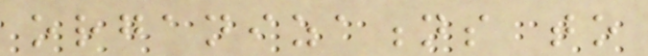organizations to
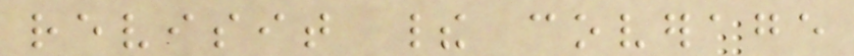revisit their coverage
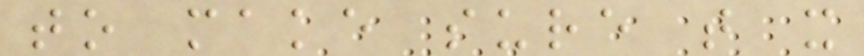to make sure that it
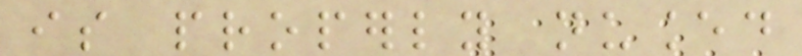is properly nuanced
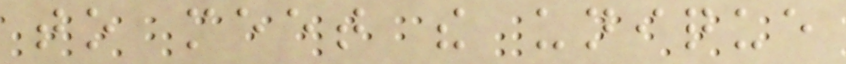to meet the unique
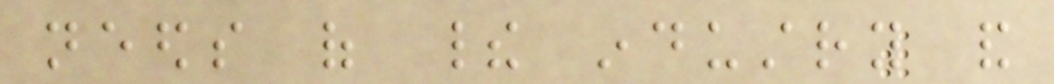needs of their industry and
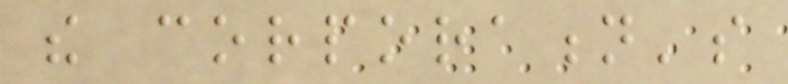the corporation's
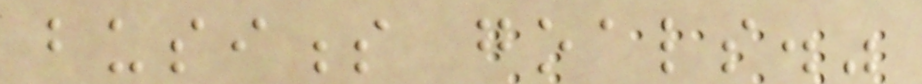business goals."
